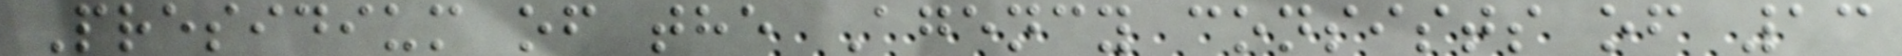Presidium of the Agency consists of 13
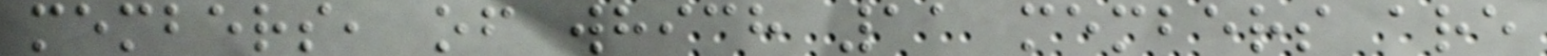members, of which 11 members are
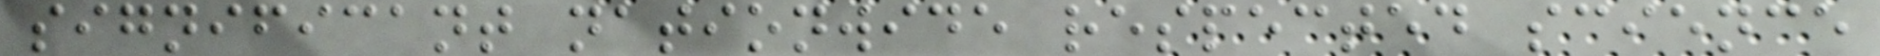significant nationwide respected science
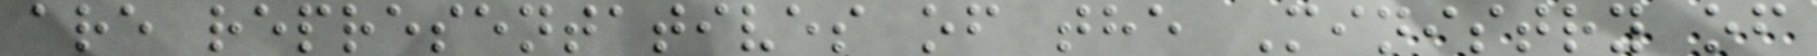are representatives of the Ministry of
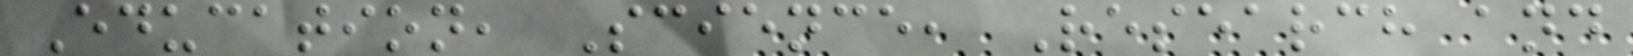Education, Science, Research and
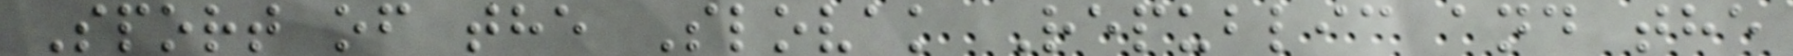Sport of the Slovak Republic and the
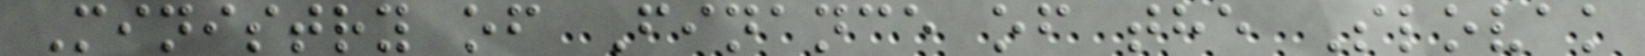Ministry of Finance of the Slovak
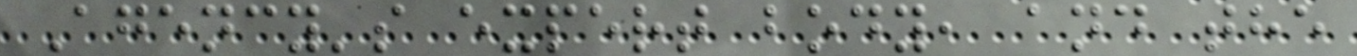Agency's expert body, and the
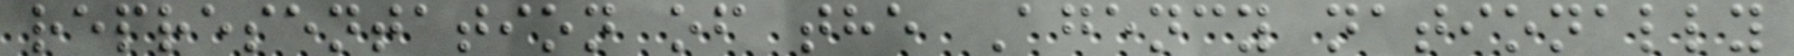representation of the Agency nationally
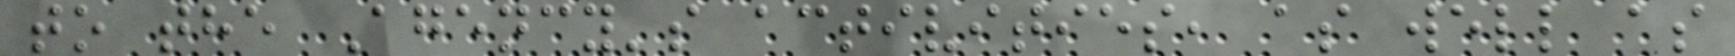to the Agency's activities, as well as
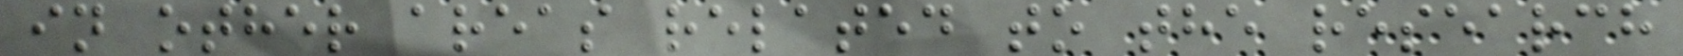in other areas related to the research
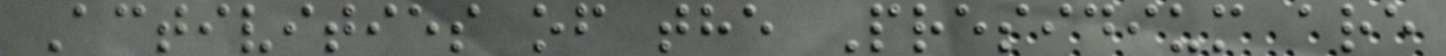Activities of the Presidium are
